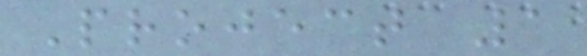Project 1
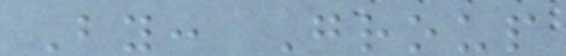By: Group
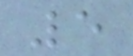5
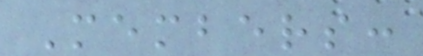Members:
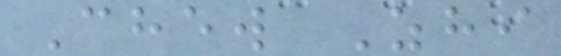Chew Zhi
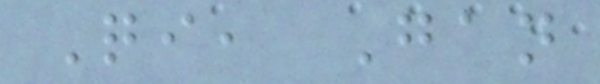Qi, Gan
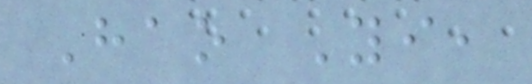Hao Yi,
